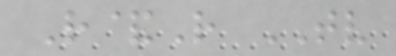R&R TV
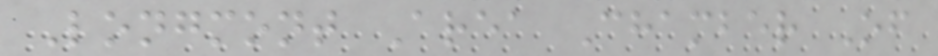Longmont Area Chamber Of
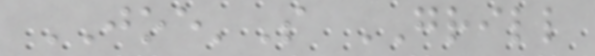JOE'S GRILL
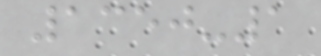1350-1
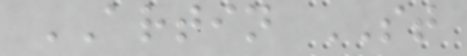ARTIN ST
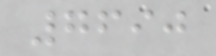7690
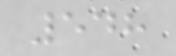548
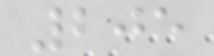205
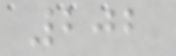202
